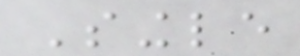Single
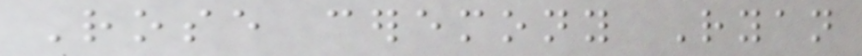Rose ceremony Ryan
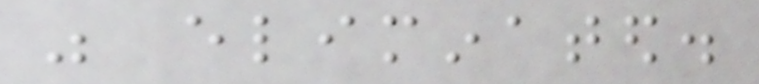was eliminated.
